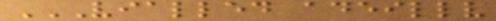VIALLED ADEILLV
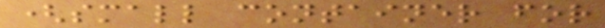(small container for
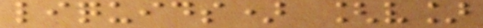liquids) [v]
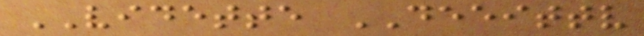VIDETTE DEEITTV
